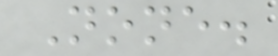None.
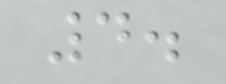4.
